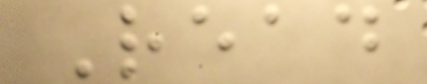Read
